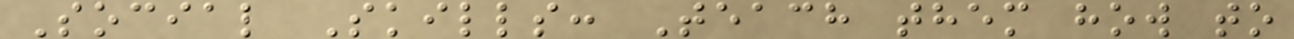Social Skills: Teach them how to
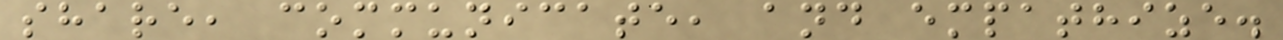share, communicate, and empathize.
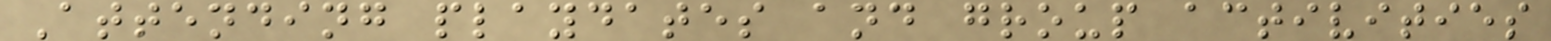Attending playdates and group activities
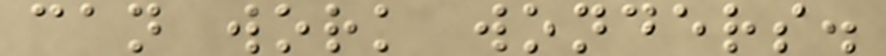can work wonders.
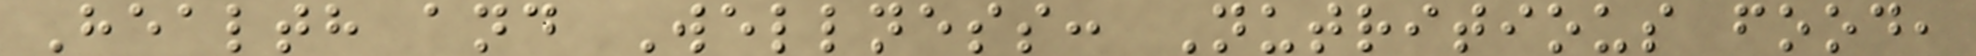Health and Wellness: Nutritious food,
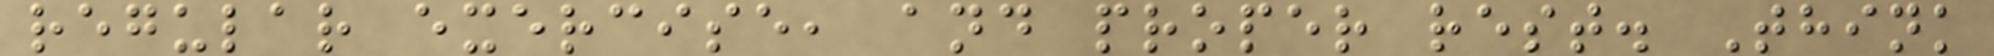regular exercise, and proper rest. Think
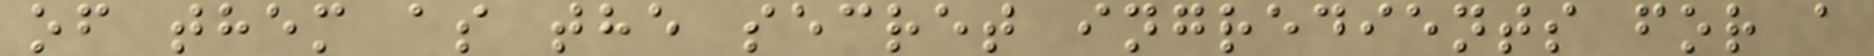of them as the secret ingredients for a
